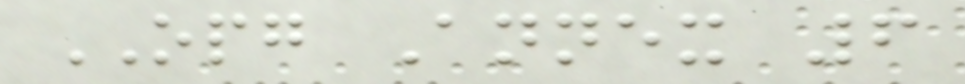OPG Annex 6
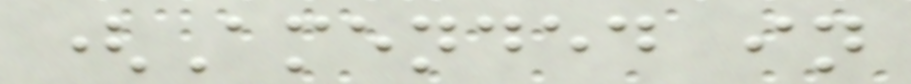(Amended in
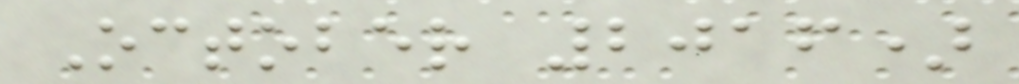October 2016)
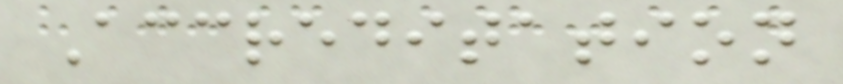Accreditation
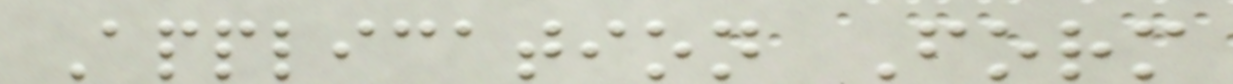Application Form
